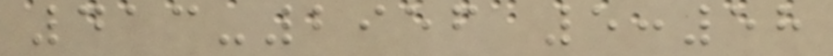413-2956 5:58
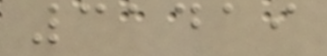31419
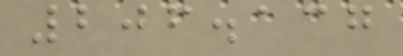206.137
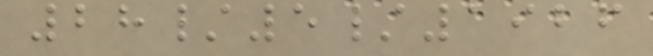28/5/1926
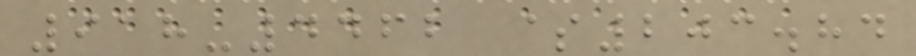918-4462 $203.84
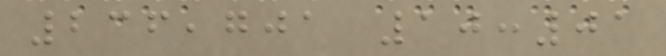236,701 10:01
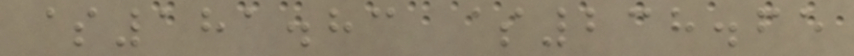$181.83 $238.65
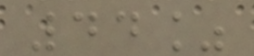44%
